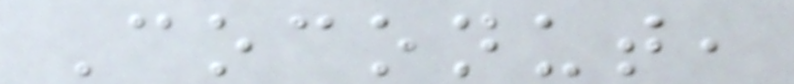Coconut,
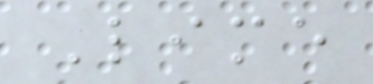Lime
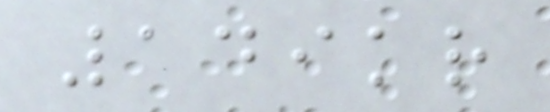149kr
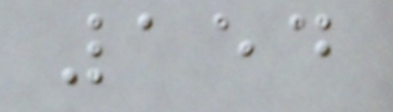154
